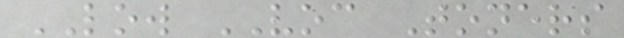LOW VOC Toners
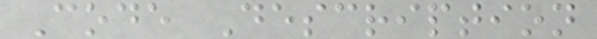Code Description
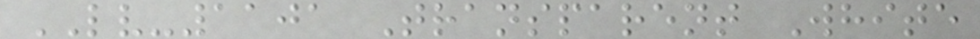LV-1101 Transparent White
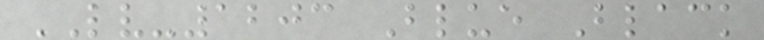LV-1203 Blue Black
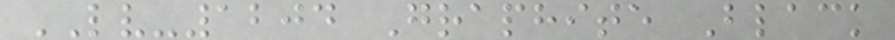LV-1204 Graphite Black
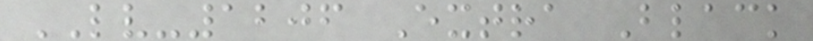LV-1206 Extra Black
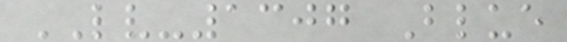LV-1307 Blue
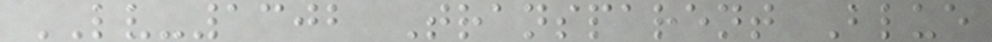LV-1302 Transparent Blue
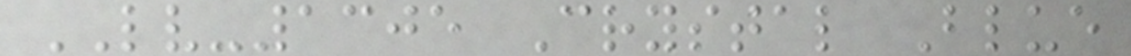LV-1305 Crystal Blue
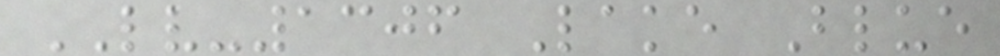LV-1306 Lake Blue
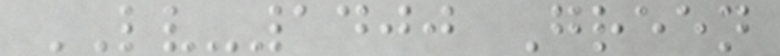LV-1400 Green
